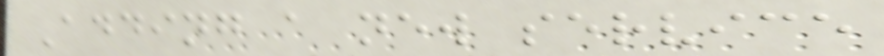Adding a new service
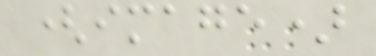(image)
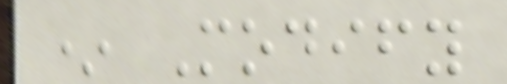* Modify
